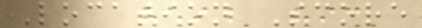Location Score
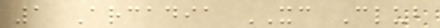1 Arcadia XC Club
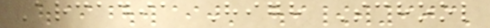Arcadia High School
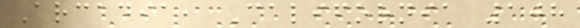Arcadia, California 108
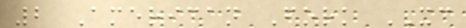2 American Fork XC
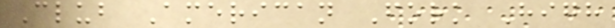Club American Fork High
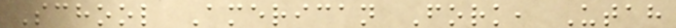School American Fork, Utah
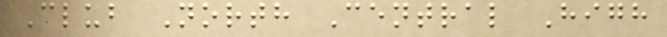Club North Central High
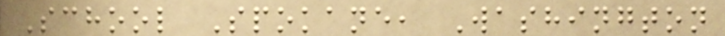School Spokane, Washington
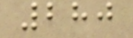280
